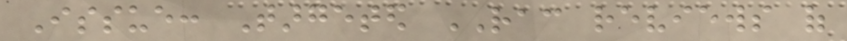Issue: Targeted RAC reviews of
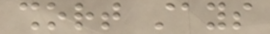short stays
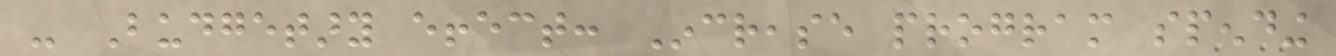- Budgetary effect: Increase program spending
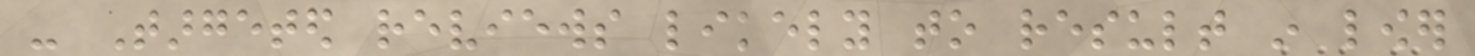- Targeted reviews likely to result in lower
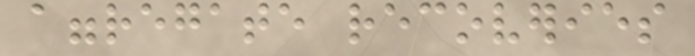aggregate recoveries
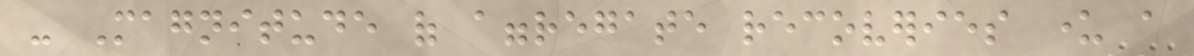- Magnitude of aggregate recoveries under a
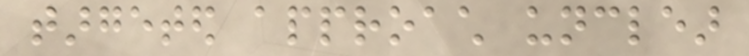targeted approach unclear
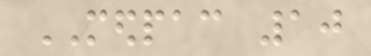MEDPAC 10
